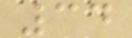34
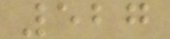527
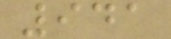941
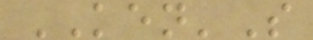KEN'S
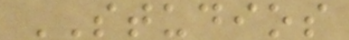STUDIOS
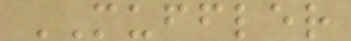MUFFLER
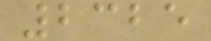2325
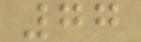77
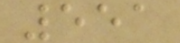551
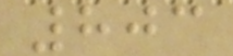803
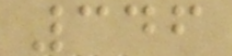346
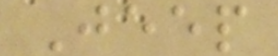Jeep
